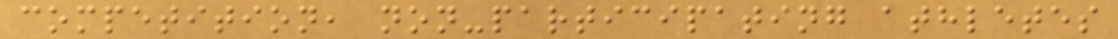competition, non-participating athletes
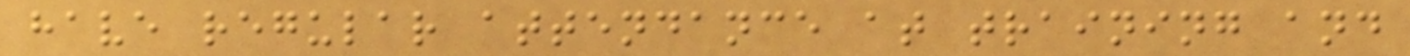have regular attendance at training and
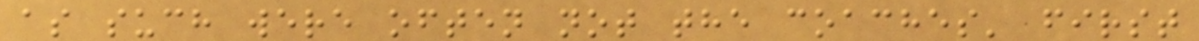as such were often not the coaches' first
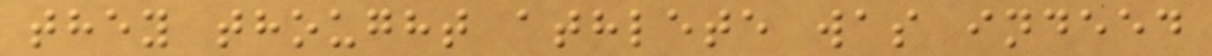they thought athlete was indeed
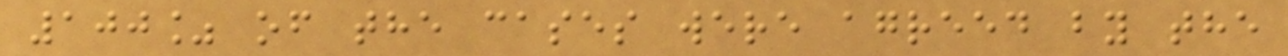100% of the cases were agreed by the
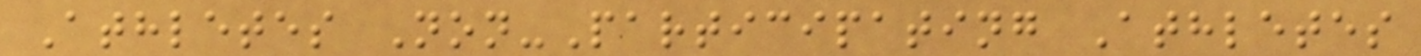Athletes Non-Participating Athletes
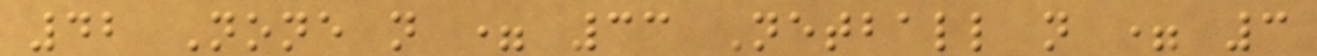42 None n = 33 Netball n = 3
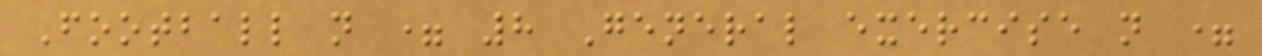Football n = 8 General exercise n =
